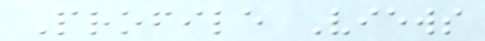Profile Views
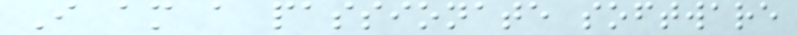I am a passionate software
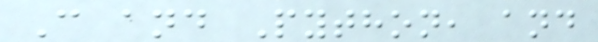C and Python, and
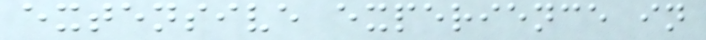extensive experience in
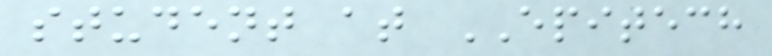student at EPITECH
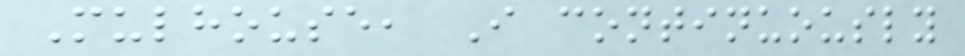Mulhouse, I continuously
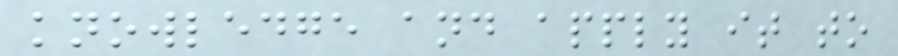knowledge and apply it to
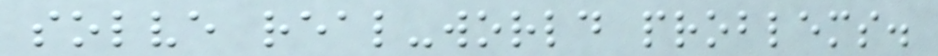solve real-world problems.
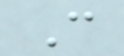C
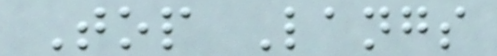Top Langs
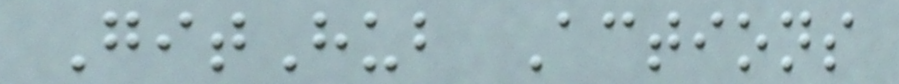GitHub Actions
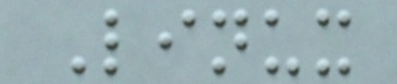Linux
